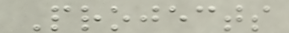Projects
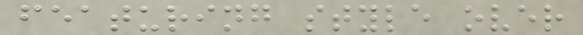featuring style over
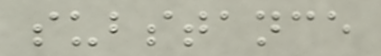substance
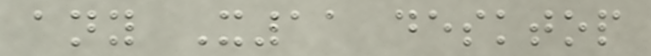any X11 desktop
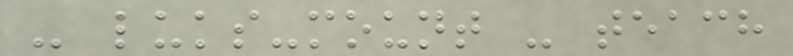- luks-mount - teach
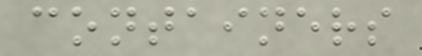containers
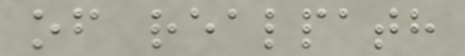of realpath
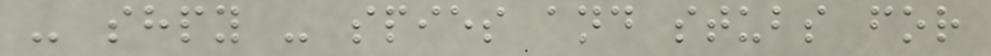- shpy - spies and stubs for
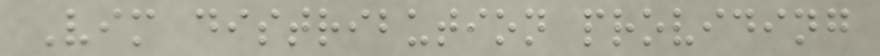Vim distribution providing
